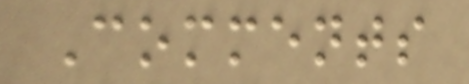Comments
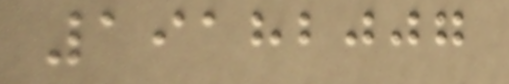19182007
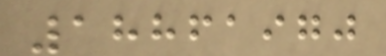18861970
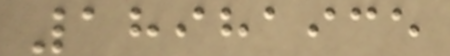18981935
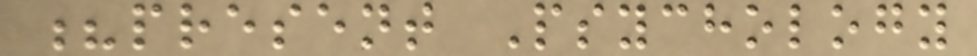?present Psychology
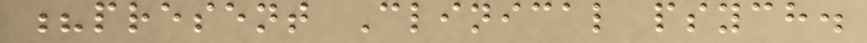?present Clinical psych.
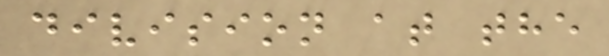division at the
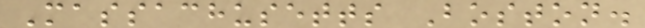Massachusetts Boston.
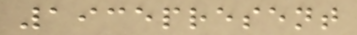1935present
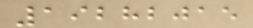19282015
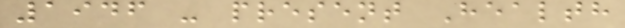1946 - present Health
